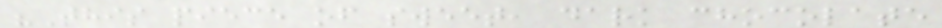"This piece of sweet, dark chocolate
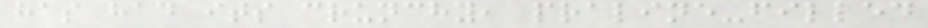has had its crunchy, praline-filled
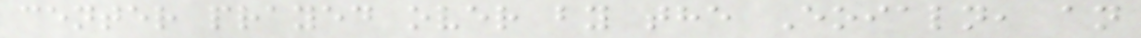center prayed over by the Eoialn, an
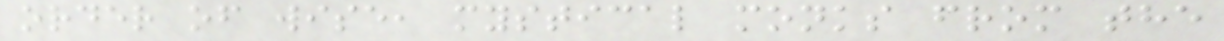order of wise, mystical monks from the
